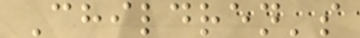Children's
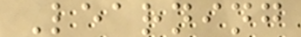Learning
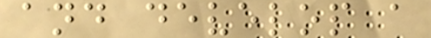and develop a
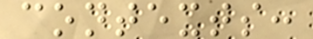contexts:
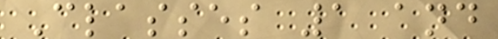Classes 1 and
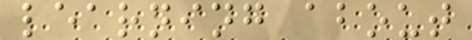learning about
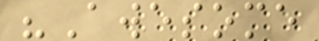"Awesome
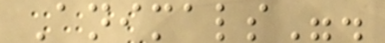Animals".
